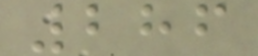286
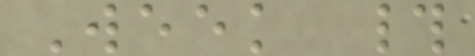Week #
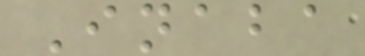Inaba
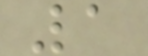1
